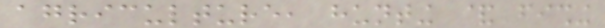agriculture, hunting & fishing
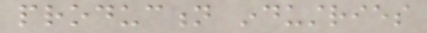production industries
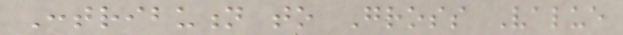Contribution to Gross Value
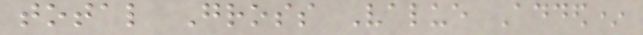total Gross Value Added*
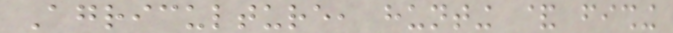Agriculture, hunting & fishing
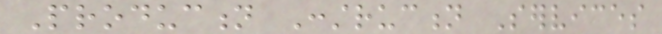Production Construction Services
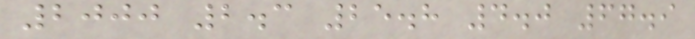2000 2.3 25.8 4.0 67.9
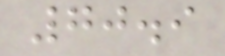70.9
